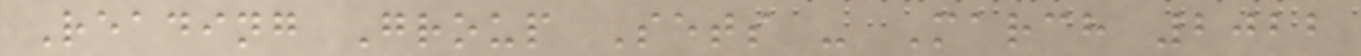Reading Group Sets - March 2022
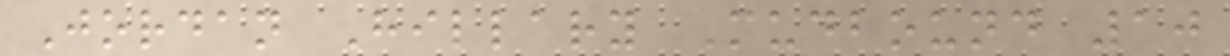Jordan Hillary Mudbound 10
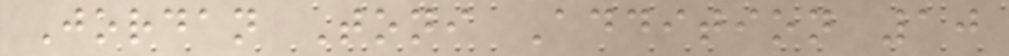Jordan Toni Addition 10
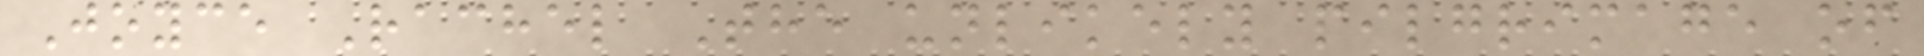Joyce Rachel The unlikely pilgrimage of
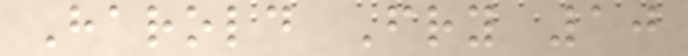Harold Fry 10
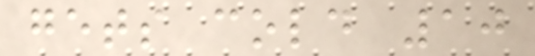gets cold 10
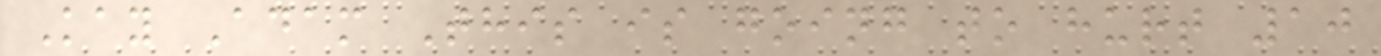Kay Adam This is going to hurt 10
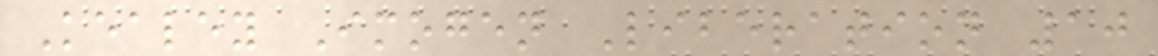Kealey Imogen Liberation 10
